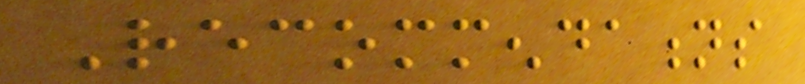Recommendations
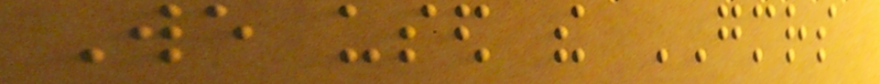We used the GMRS
